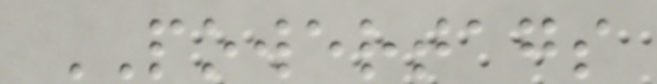POWERTAGS
